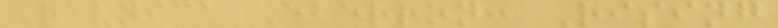Ravnica Eberron: Rising
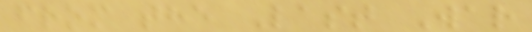from the Last War
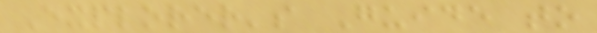Explorer's Guide to
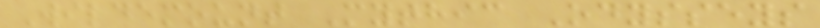Wildemount Mythic Odysseys
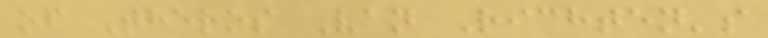of Theros Van Richten's
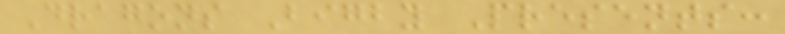Dragons Bigby Presents:
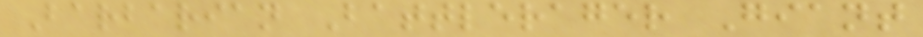Barbarian Battlerager Giant
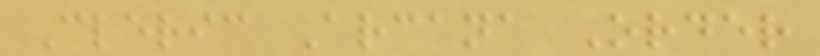Cleric Arcana Order
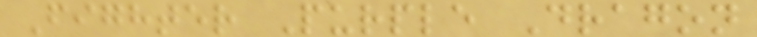Fighter Purple Dragon
